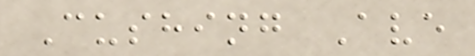Cushing Ave
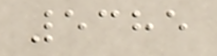5385
